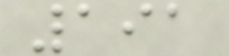191
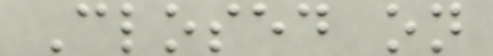Closed on
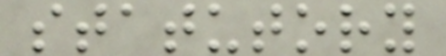statutory
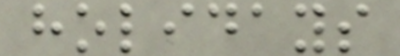holidays
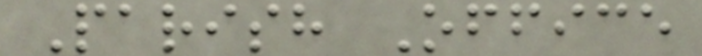Parish Office
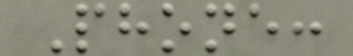Phone:
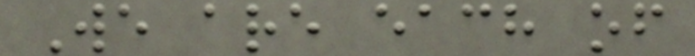We are each of
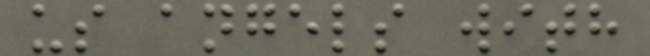us angels with
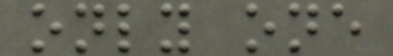only one
